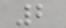2
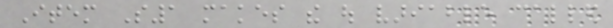Item S1 makes the out variable called
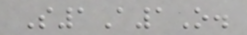S1A1O.
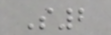S2
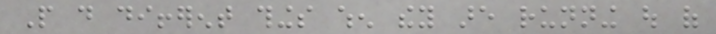People do different things when they are running out of
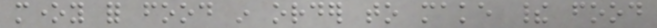money for food in order to make their food
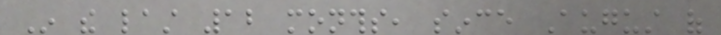In the last 12 months, since August of
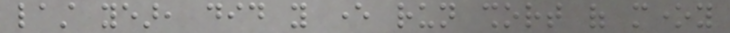last year, did you ever run short of money
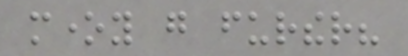money go further?
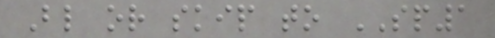Blind or skip to SP1
